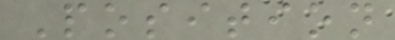Position
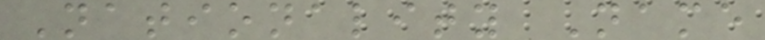Nationality Name
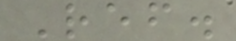Ref.
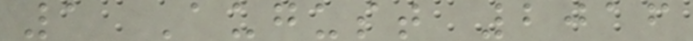1 August 2016
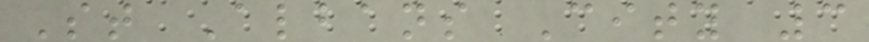St Albans City 3
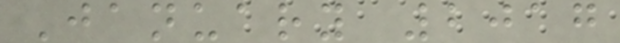January 2017
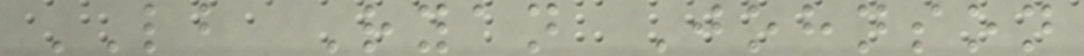LB Ryan Johnson
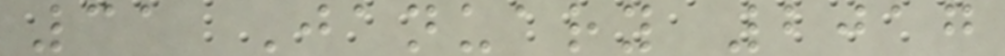31 January 2017
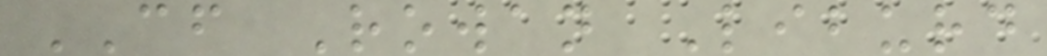CF Rowan Liburd
